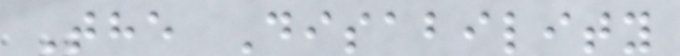The Disability
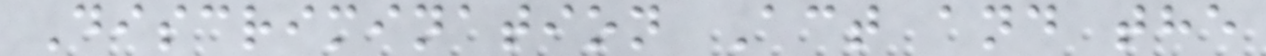Discrimination Act and the
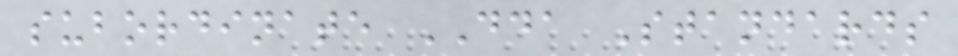subordinate DDA Standards
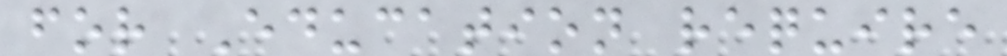for Education require
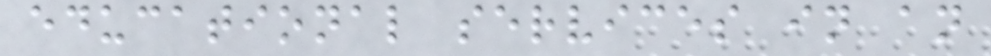educational services in an
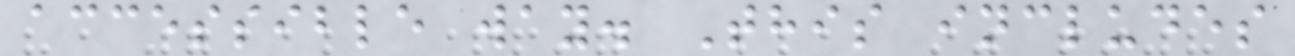accessible way. This includes
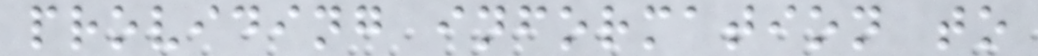providing information to
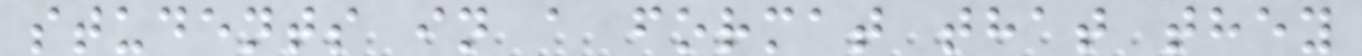students in a format that they
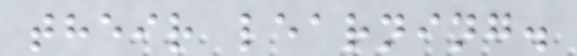their learning.
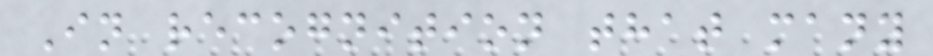In recognition that many
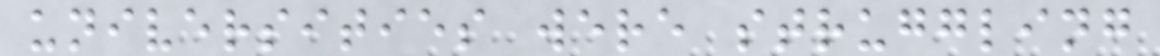universities were struggling
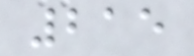215
